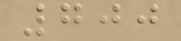700
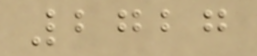2727
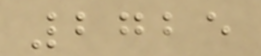2725
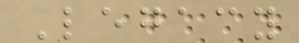Legacy
